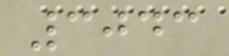3043
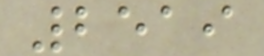2519
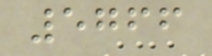5766
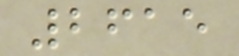2615
